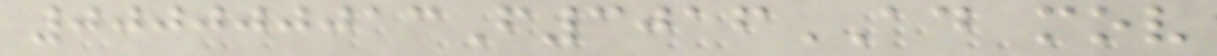000000013F3016AD mov
